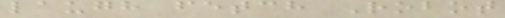laugh fetch Robot
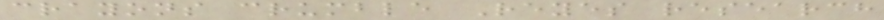crayons crumble Reyes research
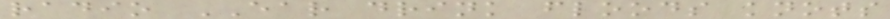radio EAR drink floods knots
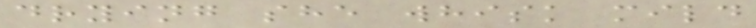drying she whisk mild
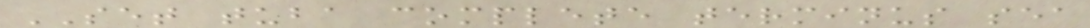SET tuba complete terminus sea
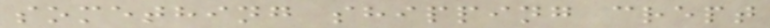something shipping crept
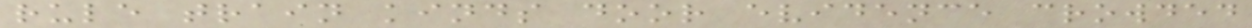rule train kinds door evidence crowded
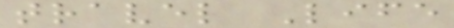travel Life
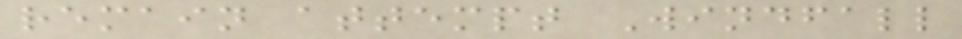remain attempt Windfall
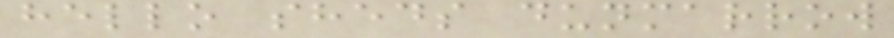hello sheds dunmarrow
